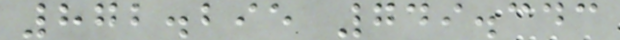872.295 749.343
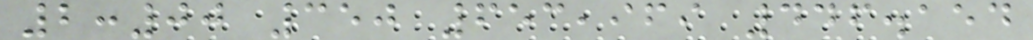2:00 350 653,969 446.154
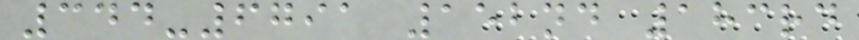344-6791 152nd 183rd
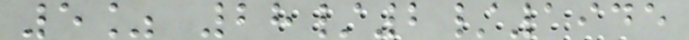5% 28/2/1945
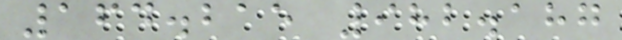164.215 982.187
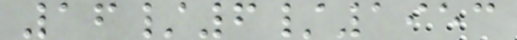16/6/1953
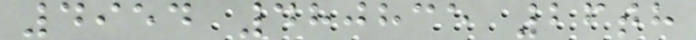4954 480835 26th
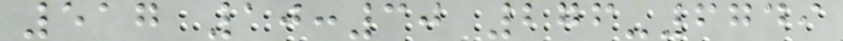517 10:30 276-6749
